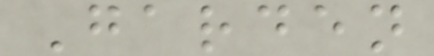Garden
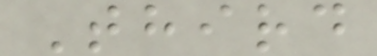Third
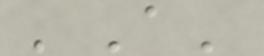'A'
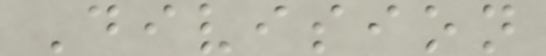Division
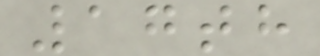17th
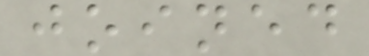joined
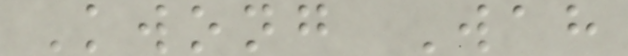Kwong Wah
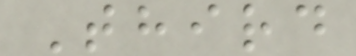Third
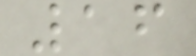16
